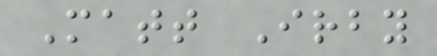Matt Irby
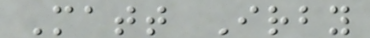Matt Irby
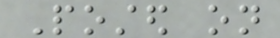Posted on
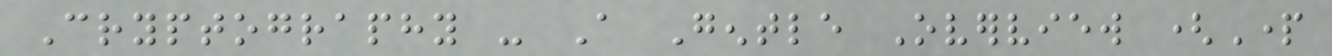Cryptography - A Gentle Overview (Part
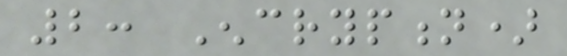2: Encryption)
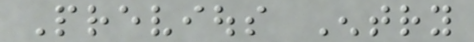Previous Entry
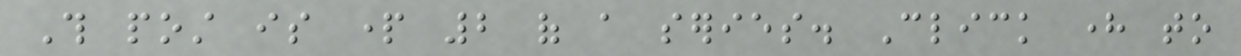This post is part 2 of a series. Click here to
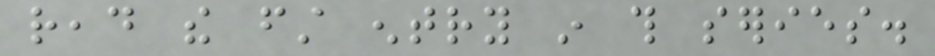read the first entry in this series.
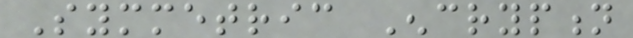Symmetric Encryption
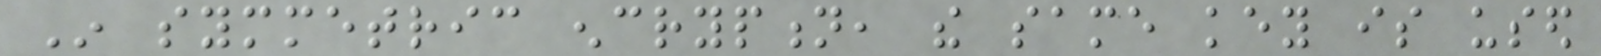In symmetric encryption, the same key is used
